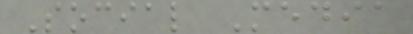Social Media
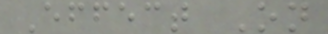Effect On
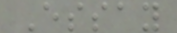Essay
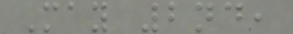May 2nd,
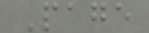Page
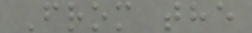From the
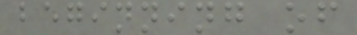beginning of
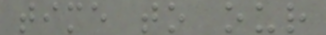time to our
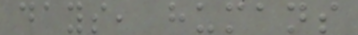days, humans
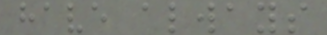have always
